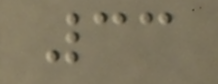33
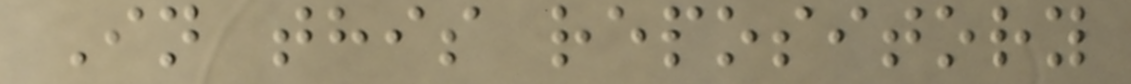In this repository
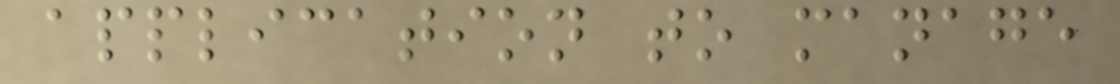application to manage
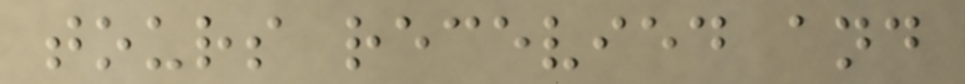tours recevied and
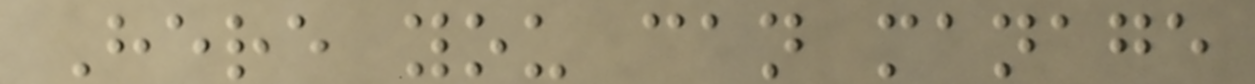Here you can manage
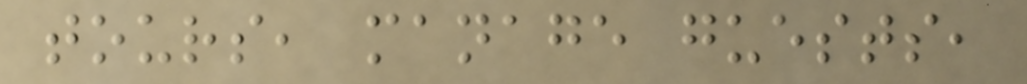tours, manage guests,
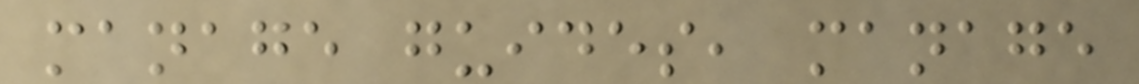manage guides, manage
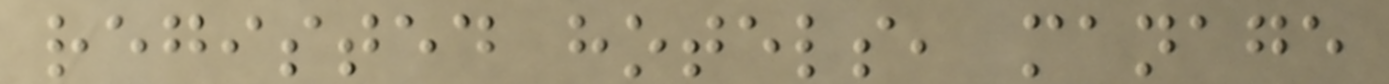registed hotels, manage
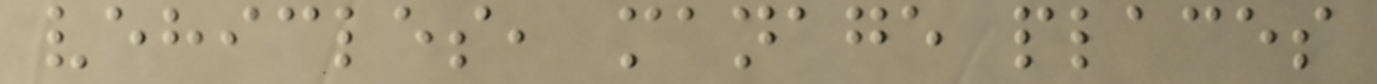vehicles, manage places
